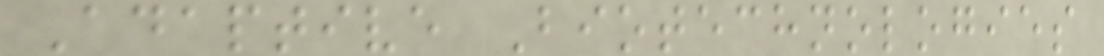Adaptive Biotechnologies
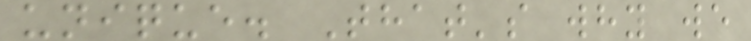unique. That's why we
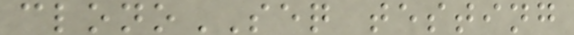clonoSEQ testing
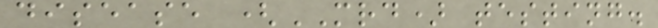disease (MRD) testing.
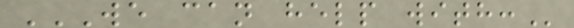WE CAN HELP WITH:
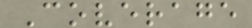Coverage
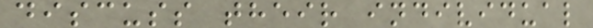discuss their individual
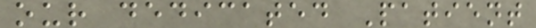our dedicated Patient
